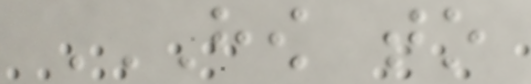HOW TO
